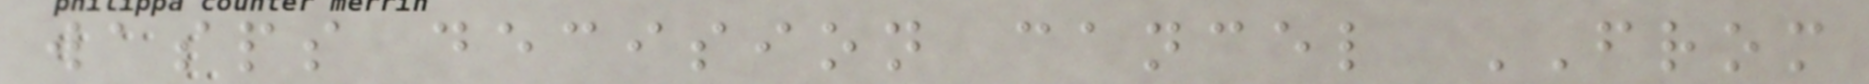wasps decision cancel FROM
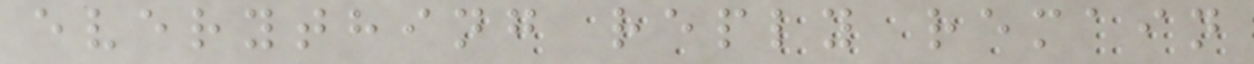everything reply remain
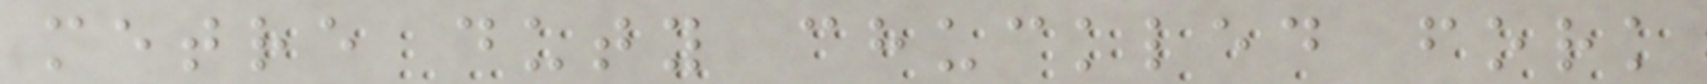metre duty chuckled fork
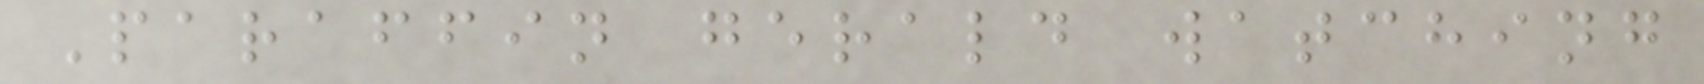Paraffin gerald watching
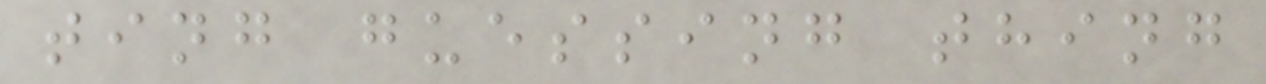ting guessing thing
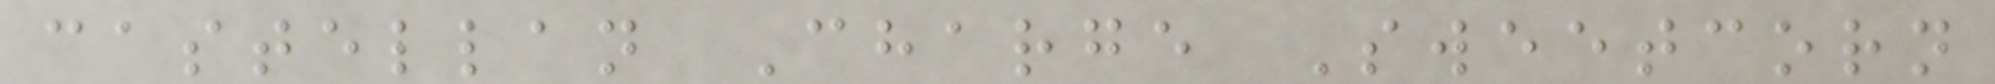castellan Charge Sweetcorn
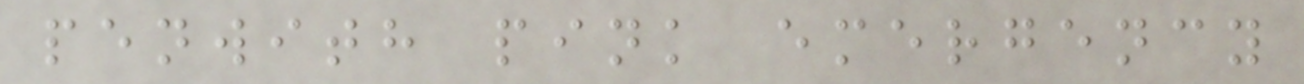penwith pink emergency
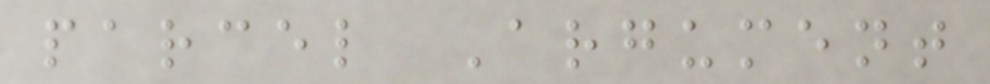parcel Argument
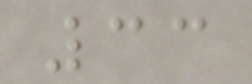33
